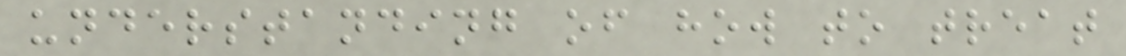understanding of how to treat
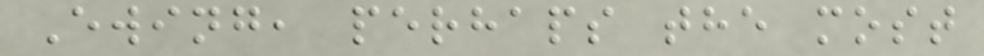Ewing, perhaps the most
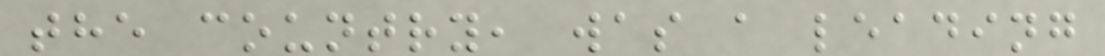the country, was a leading
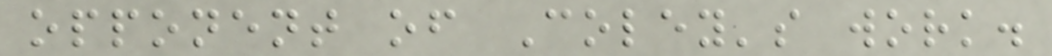opponent of Coley's work.
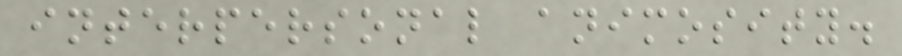interpersonal animosity.
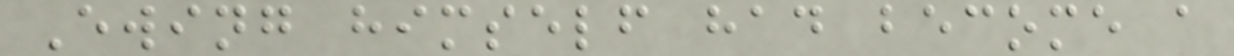Ewing himself had become a
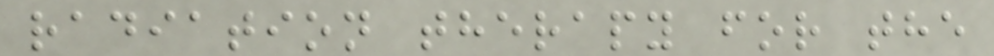radiation therapy for the
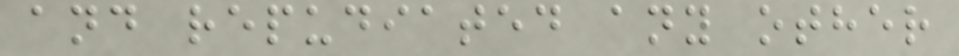and repudiated any other
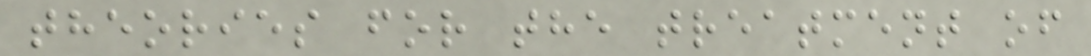theories for the treatment of
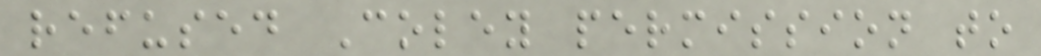refused Coley permission to
